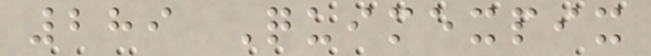289 Quimexpix
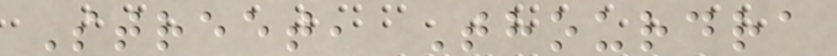Street, Thourdra
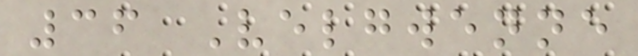36 Velgwenne
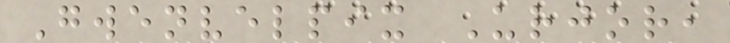Gwenvelpix Urjor,
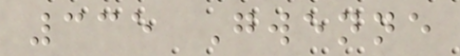335 Gwenne
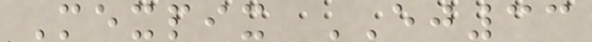Mexpix EJ33
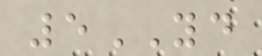5YD
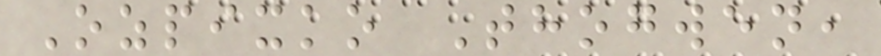Ozpixko Thogwen,
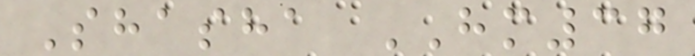Shasha HM37
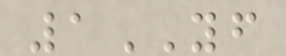1YF
